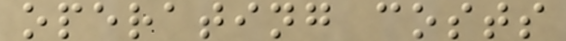operating costs
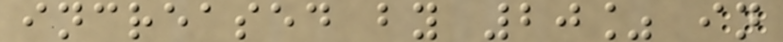increased by 20% in
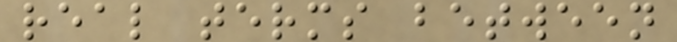real terms between
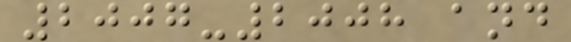2007-2008 and
